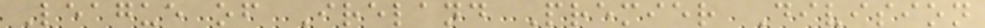League of Ireland Premier Division
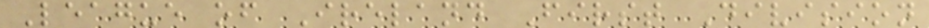League of Ireland First Division
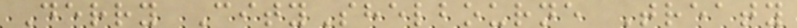Derry CityShelbourne Treaty
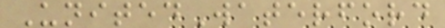UnitedWaterford
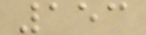153
